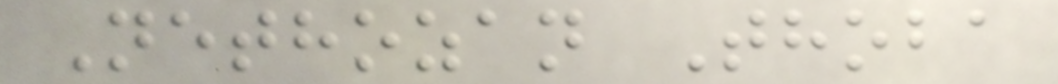Nethozan Thoba
